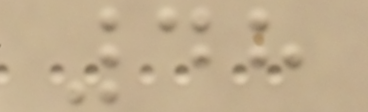48
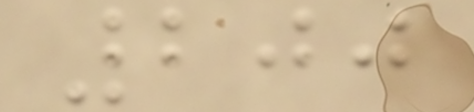200
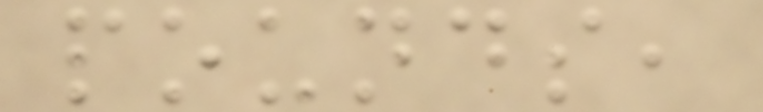pounds,
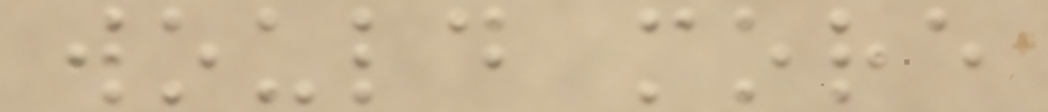would more
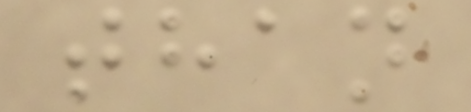than
